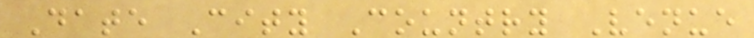Date City Country Venue
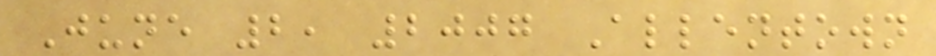June 2, 2007 Allentown
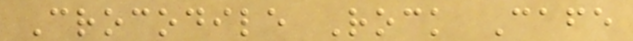Crocodile Rock Cafe
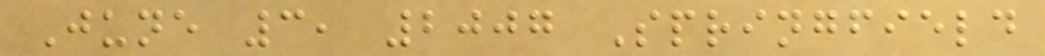June 3, 2007 Springfield
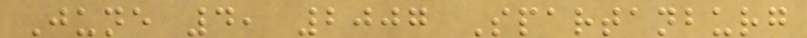June 4, 2007 Spartanburg
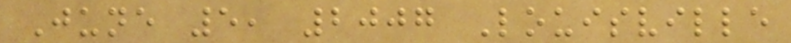June 5, 2007 Louisville
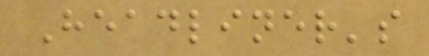Headliner's
